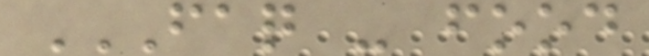FAQ - FOOD
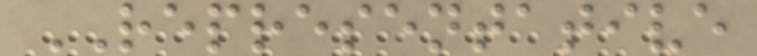REPRESENTATIVE
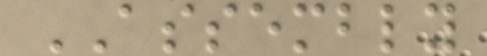ASSEMBLY
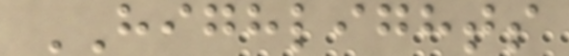HIGHLIGHTS
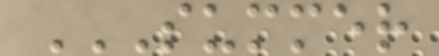SUMMER
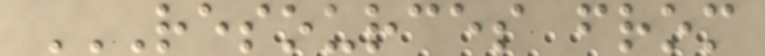RESOURCES FROM
